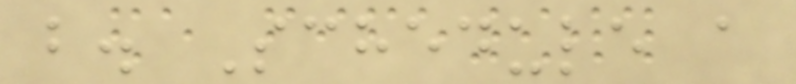b. Schedule a
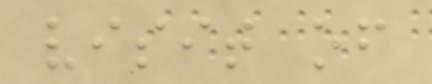visit of
